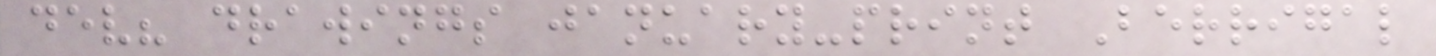dev? drawings january-print Berrigal
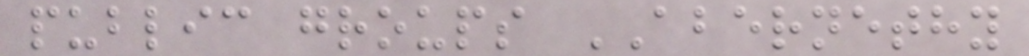public groups ABERNETHY
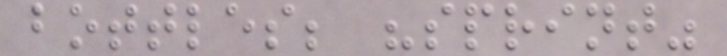bottles; "sprint"
